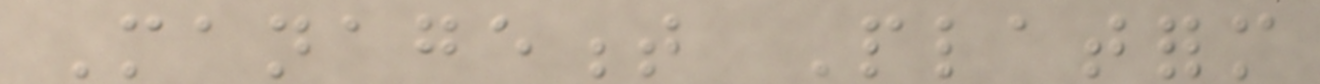Management Platform
